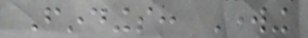Findings: Working
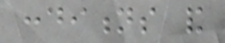conditions and
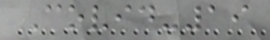Covid-19
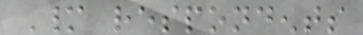Many respondents
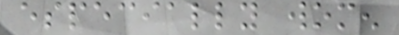especially women
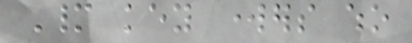Many key workers who
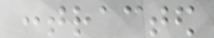contracted
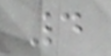4
